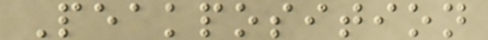Peakposition
